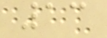13
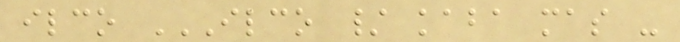ilco ILCO / KABA MAS -
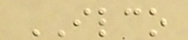ILCO
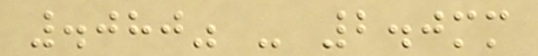.080" - 2.0mm
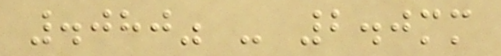.080" - 2.0mm
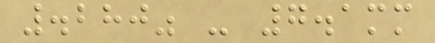.280" - 7.1mm
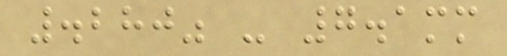.280" - 7.1mm
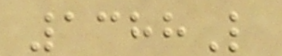1388L
